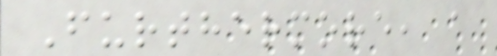Furthermore, a
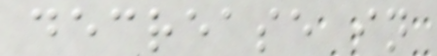decrease in
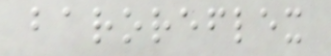baroreflex
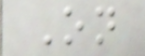On
